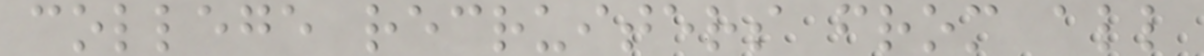college recruiters from all
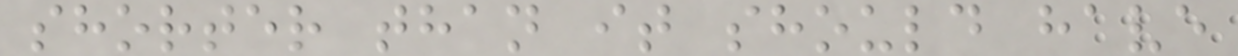shorter than it should have
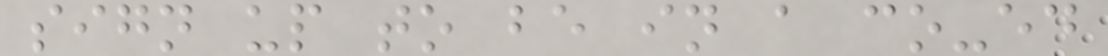sign up to be in a co-ed
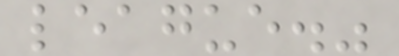league."
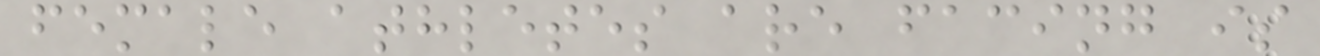female athletes are facing is
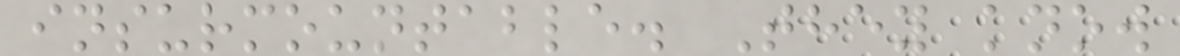insurmountable. They know
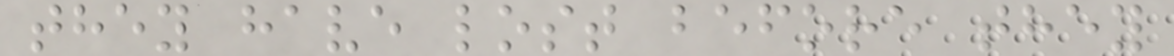they have lost before they
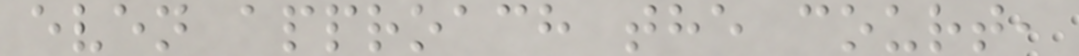even approach the court,
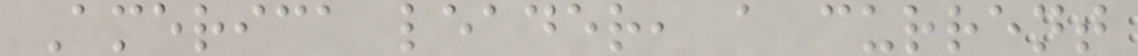America leader, a current
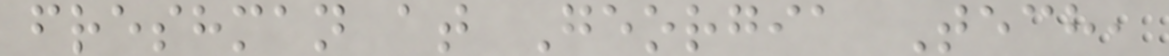freshman at Georgia Tech,
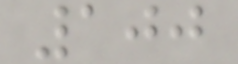100
